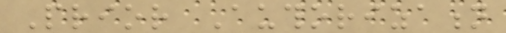Prior Authorization
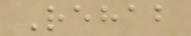Rehab
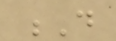D
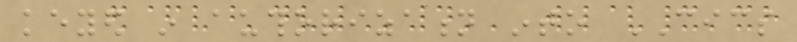keyed in authorization into CICS
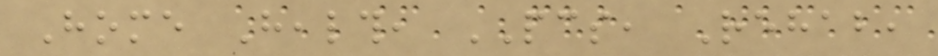Home Health, PCS, Rehab,
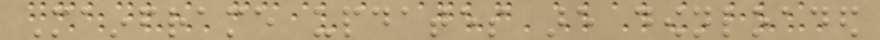Mainframe updates are downloaded
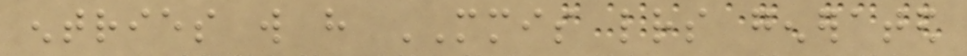entries will have MMIS letters generated
